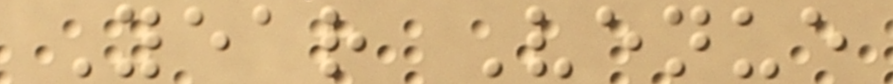Year Venue
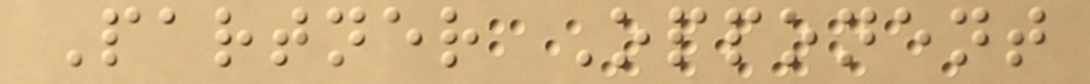Partner Opponent
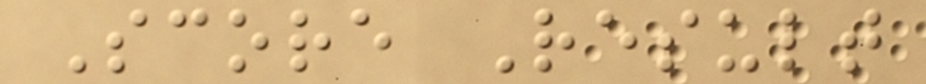Score Result
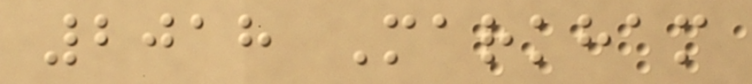2018 Markham
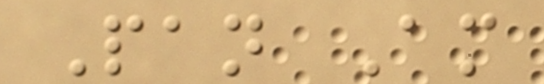Pan Am
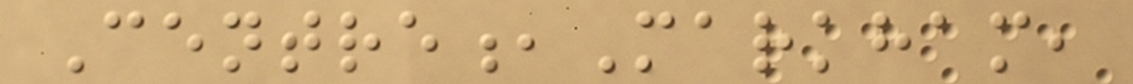Centre,Markham,
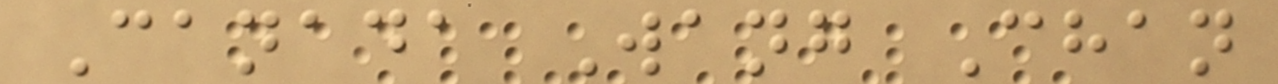Canada Wang Chan
